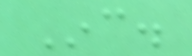Inc.
